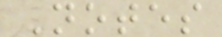Notes
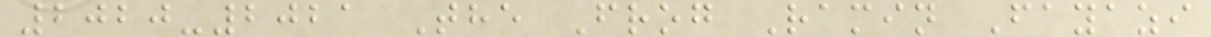2020-2021 The Frog Ramin Fayazi
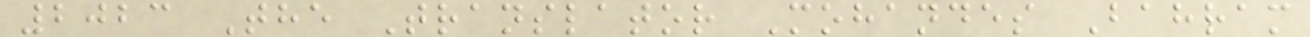2023 The Translator Mohandes Bahram
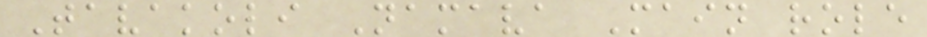Tavakoli Namava Main role
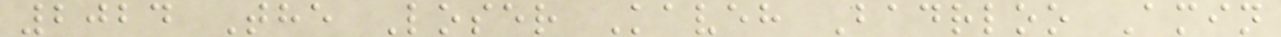2024 The Loser Kaveh Badrloo Amin
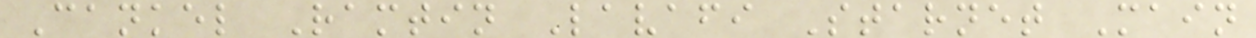Cankel Ramtin Lavafi Starnet Main
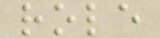role
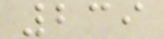239
